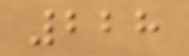228
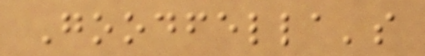Goodfella's
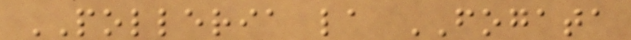POLLERIA la FOGATA
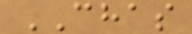CHAS
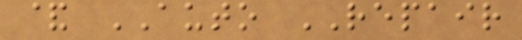& AUTO REPAIR
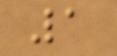1
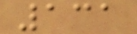131
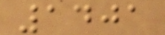1401
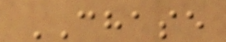CHASE
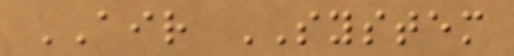AIR SYSTEM
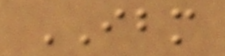IBM
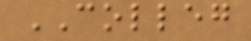COLLEG
